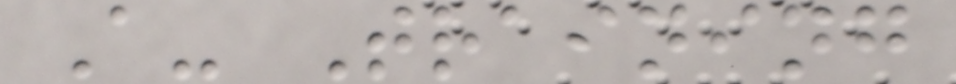A- Training
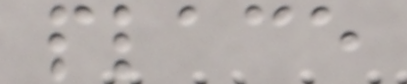place
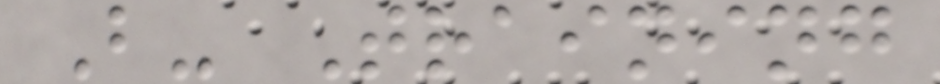B- Training
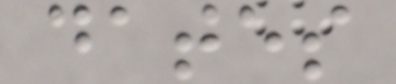dates
